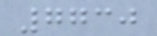7730
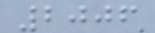2006
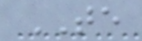TE
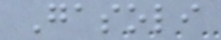Gasoli
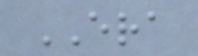ERA
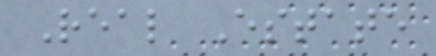Real Estate
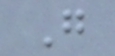G
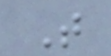T
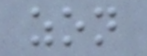zon
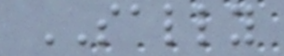SALLY
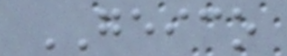GEICO
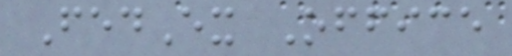FedEx Office
